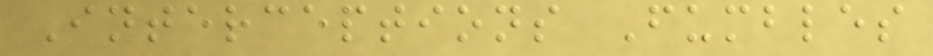Interceptions Fumbles
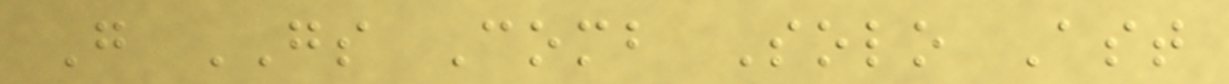G GS Comb Solo Ast
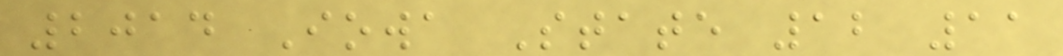2014 Iowa State 12 11
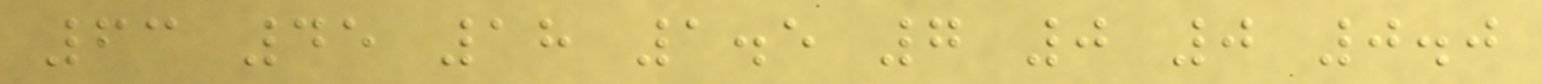63 45 18 1.5 7 0 0 0.0
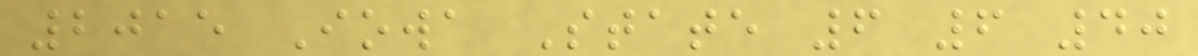2015 Iowa State 6 6 40
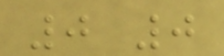0 0
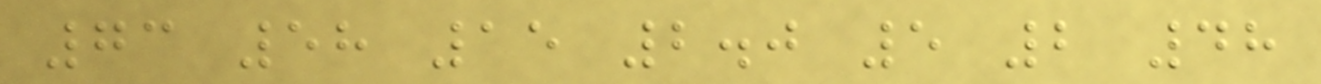73 58 15 2.0 5 2 48
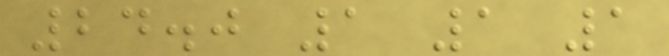24.0 1 1 1
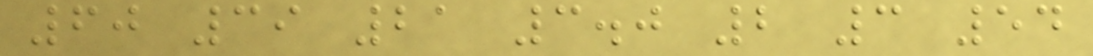60 39 21 3.0 2 3 54
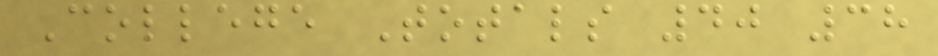College Totals 40 38
